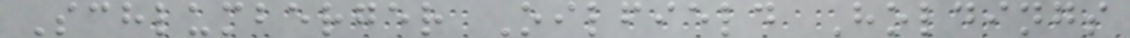Schlumberger Oilfield Holdings
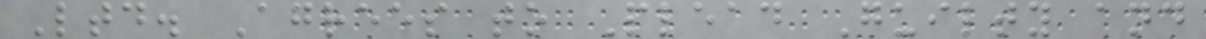Ltd. Agrees to Plead Guilty and
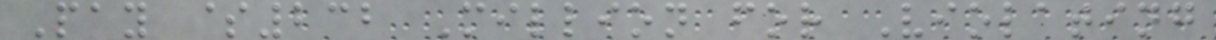Pay $232 Million for Violating
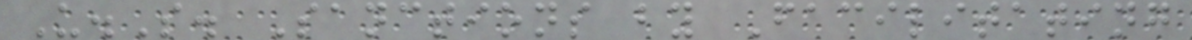U.S. Sanctions by Facilitating
